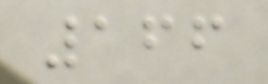166
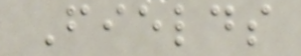Fields
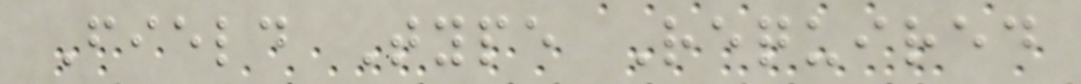Field Type Required
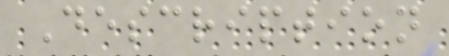Description
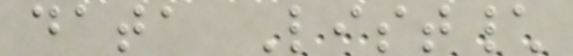data List\
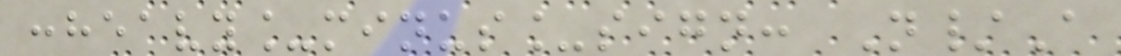:heavy_minus_sign: N/A
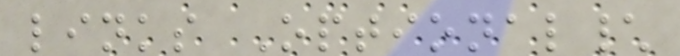links Optional\
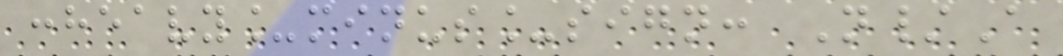:heavy_minus_sign: N/A
